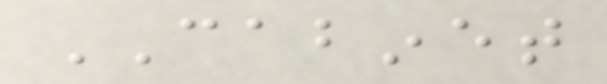CABINET
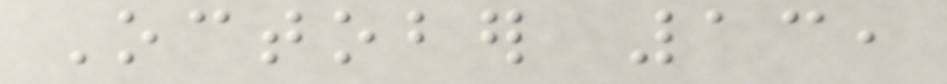October 13,
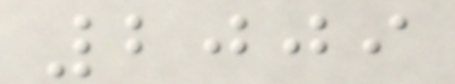2009
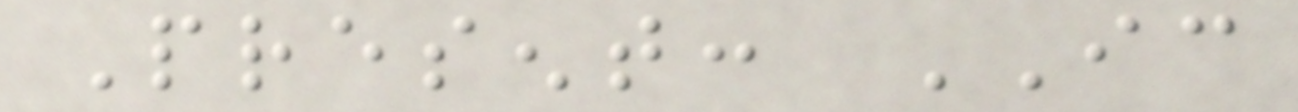Present: IC
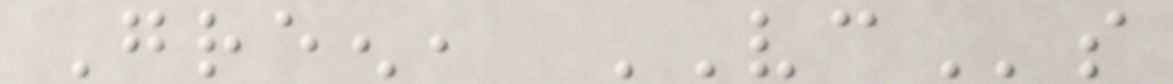Green, VCs
